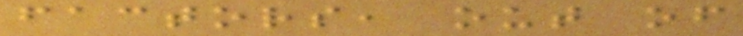factors, out of
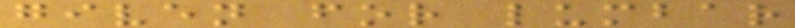given for lumbar
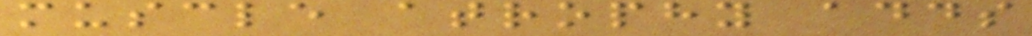muscle atrophy adds
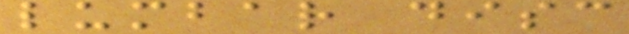lumbar disc
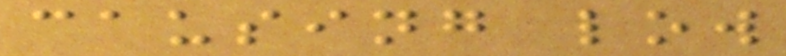causing low
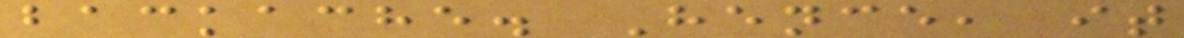backache. Hence, it
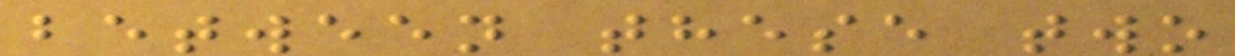between these two
